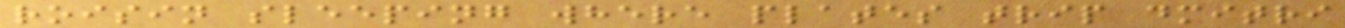roisin sleeping where plates trip dmitri
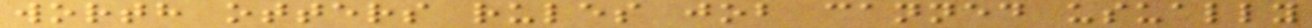worth otters rules job canned usually
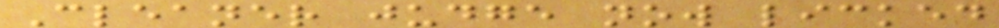Cleaner judge now licked
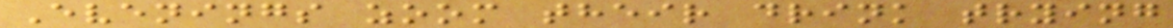Evenings zoom their drink trying
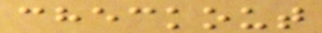checkout
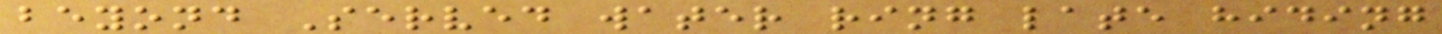beyond Served water ring late hiding
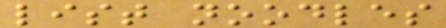list noodles
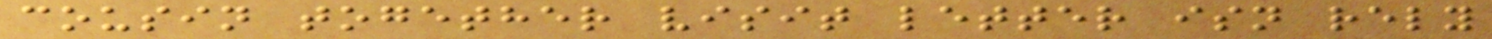cousin together visit letter isn rely
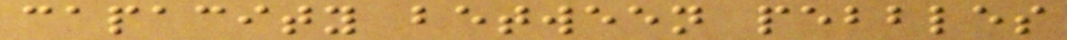capacity between pebbles
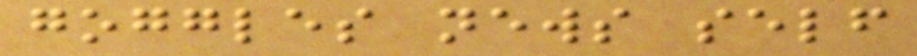goggles news self
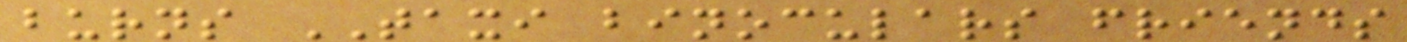burns TAXI binoculars friends
